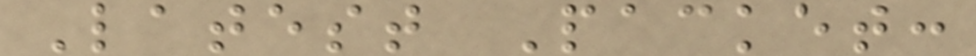Latest Packet:
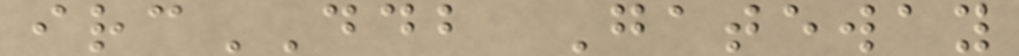ircDDB Gateway
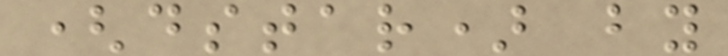(dstar) by
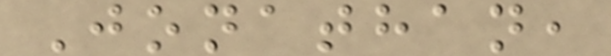Jonathan,
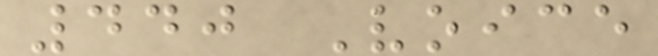440 Voice
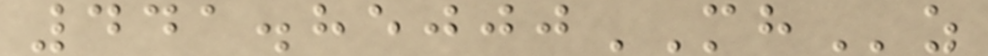441.85000MHz
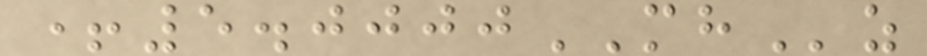+5.0000MHz
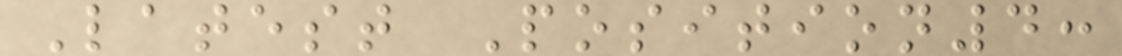Latest Position4:
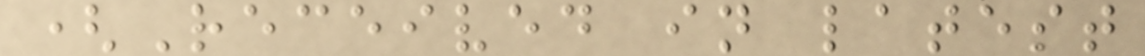(Received in latest
